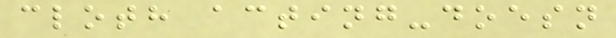cloth acting-doesn
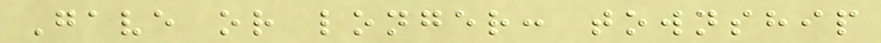Gave or longer: township
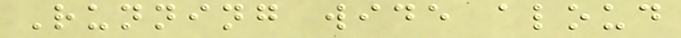Running wide aloud
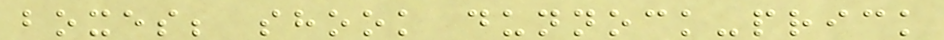boxes; shook dunnock-prick
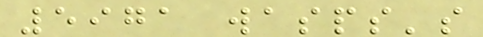5971 wasps's
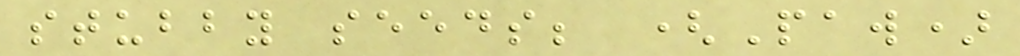stubby seeds; (Paw)
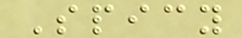Spicy
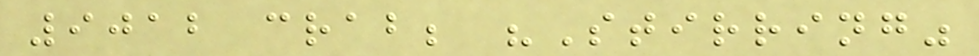9012 crab; "Stirring"
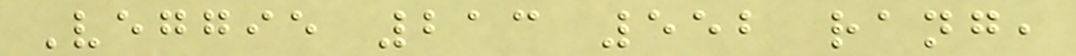Veggie 213 552 rang,
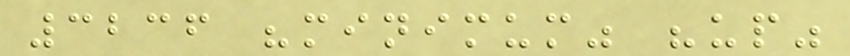3236 "minimum" "up"
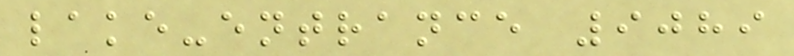lake-entrance 9089
